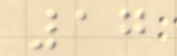17
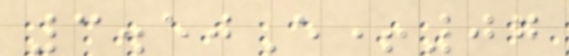3.50E+07
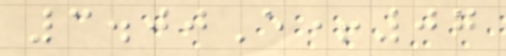3.00E+07
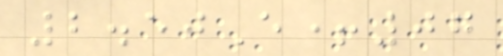2.50E+07
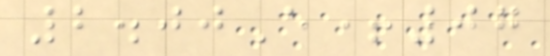2.00E+07
